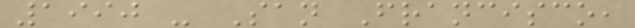1990 - San Francisco,
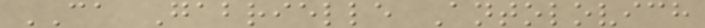CA Gabrielle Antolovich
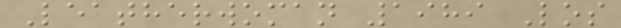Leatherwoman 1989 Los
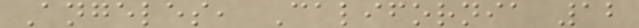Angeles, California 12
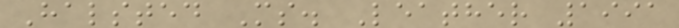Halsted Ms. Leather 1991
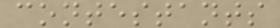contestants
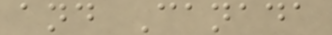and Canada
